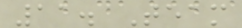11. Team
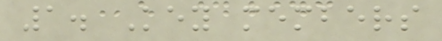1. Key members
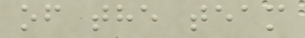of the team
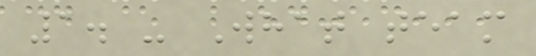1. - What team
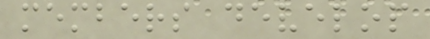members develop
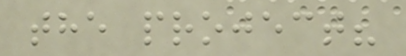the project?
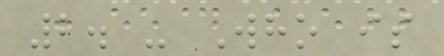2. - Who is
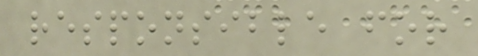responsible for
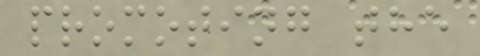promoting the
